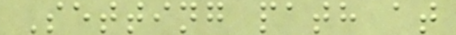Setting path at
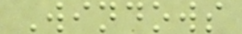Windows
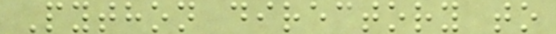Python directory to
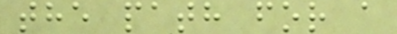the path for a
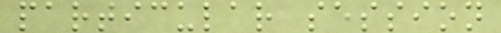particular session
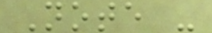Note -
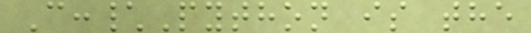C:\Python is the
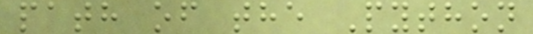path of the Python
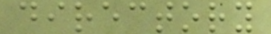directory
